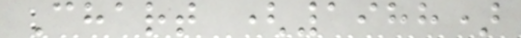Chart (1988)
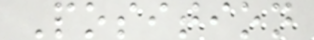Position
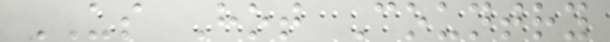US Hot Country
